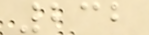232
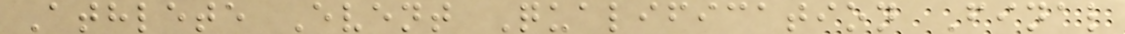Athlete Event Qualification Final
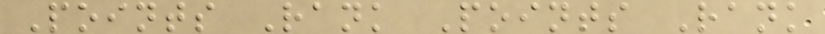Points Rank Points Rank
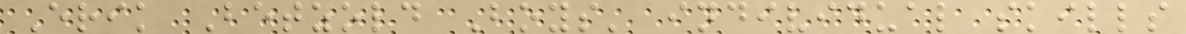Erik Betzold Boys' individual skills
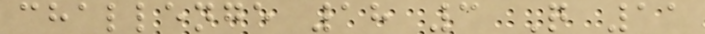challenge 18 3 Q 11
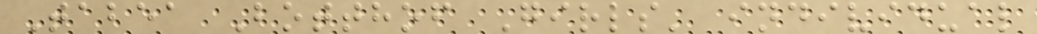Tabea Botthof Girls' individual
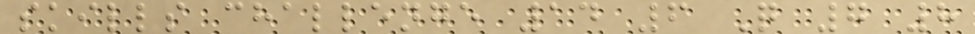skills challenge 14 6 Q 7 8
